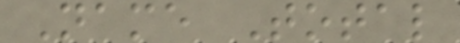Name Total
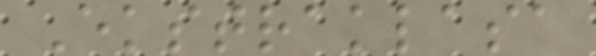Ekstraklasa
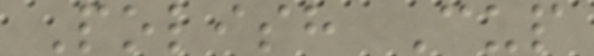Polish Cup
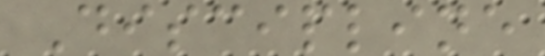Discipline
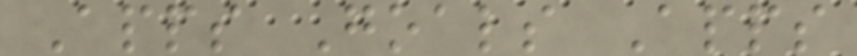Apps Goals Apps
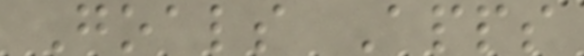Goals Apps
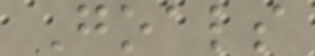Goals
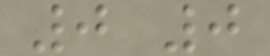0 0
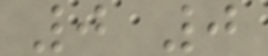0 0
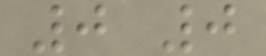0 0
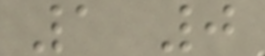1 0
